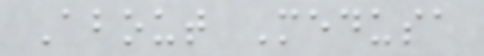About Medusa
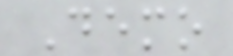Demo
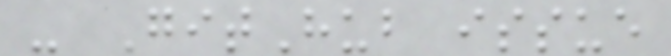- GitHub issue
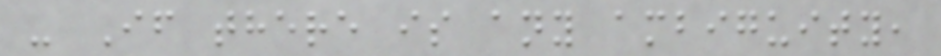- If there is any ambiguity,
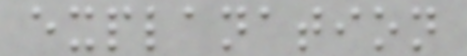explanation
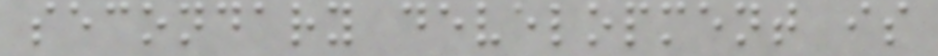secondary development is
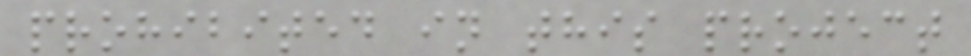prohibited in this project
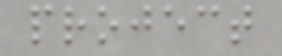project
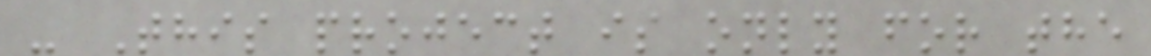- This project is only for the
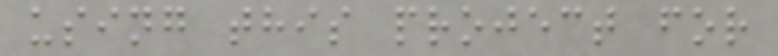using this project for
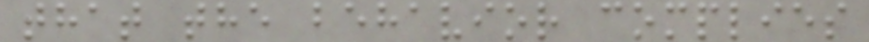that the behavior complies
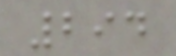294
